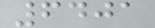6401
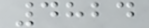4824
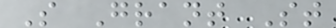S Grant St
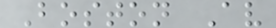Boston Av
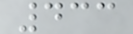433
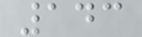143
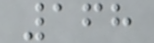168
